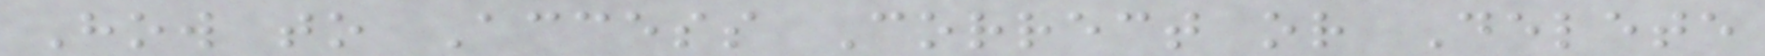How to Access Correct or Delete
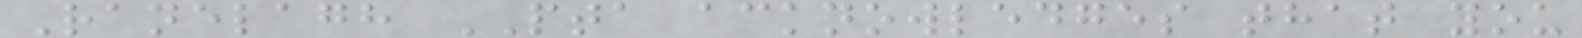Ranelagh PTA acknowledges that you
